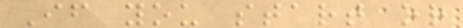If you start or
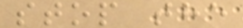stop the
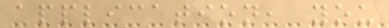application, you
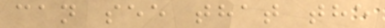can see that the
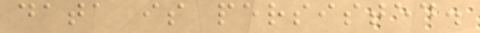data is persisted.
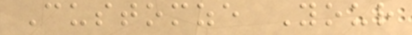Customze Your
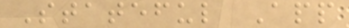Stateful App
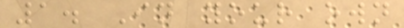1. In your own
